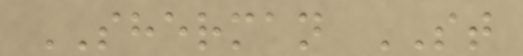SHERMAN ST
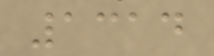1314
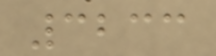3233
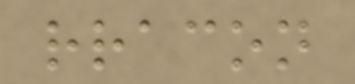rracon
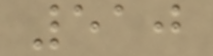510
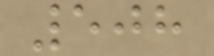508
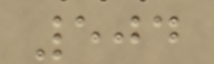504
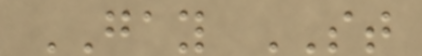GAY ST
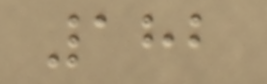182
